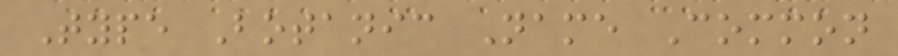Type Botanic Name Common
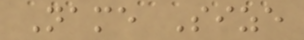Name Size
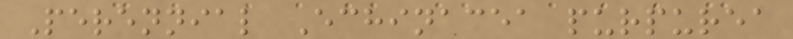Perennial Echinacea purpurea
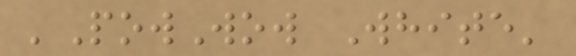'PowWow White'
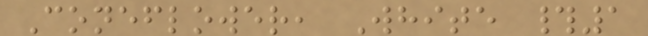Coneflower, White #1
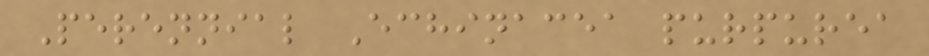Perennial Echinacea purpurea
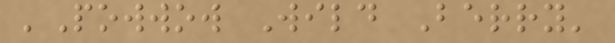'Powwow Wild Berry'
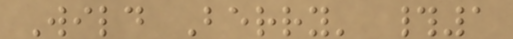Wild Berry' #1
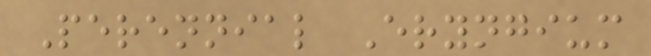Perennial Eryngium
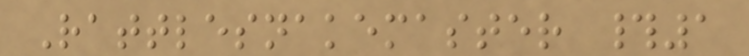Rattlesnakemaster #1
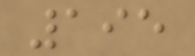195
